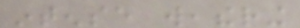intense weathering
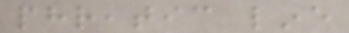phreatic line
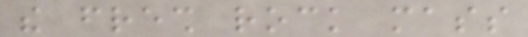the fresh rock mass
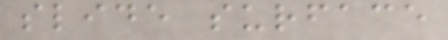slide surface
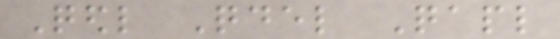Qedl Qdel Qapl
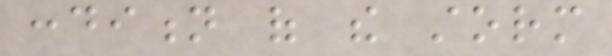condition of the storm
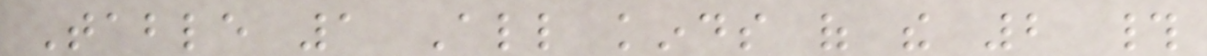Table 1 All kinds of the 2 #
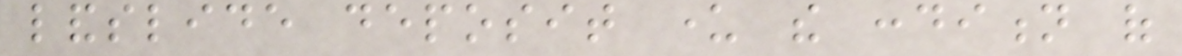landslide deposit under the condition of
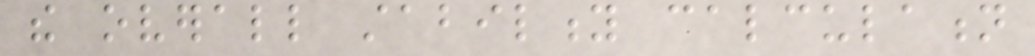the overall stability calculation
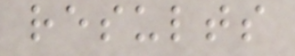results
